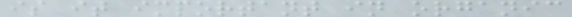is it important in organic
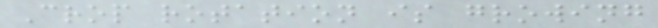Crop rotation is growing
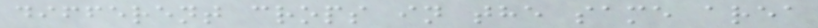different crops in the same area
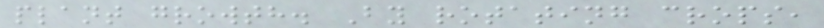plant growth. By rotating crops,
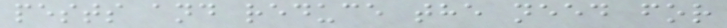pests and reduce the need for
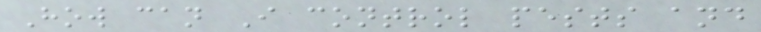How can I control pests and
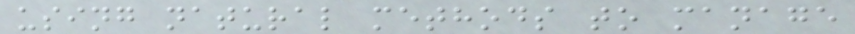using natural methods to manage
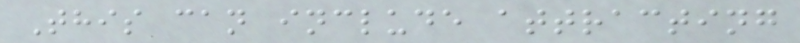This can include attracting
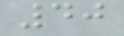40
